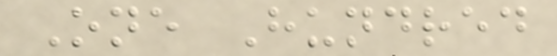One Hundred
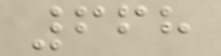668
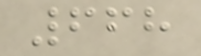668
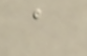a
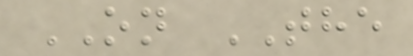ON THE
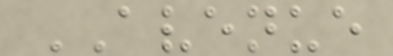AVENUE
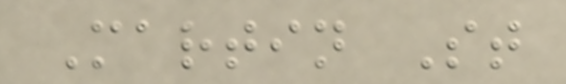Martin St
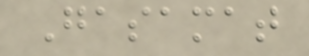Gasamat
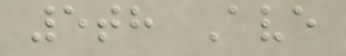5th Ave
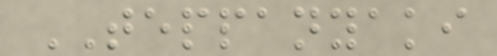TEPPANYAKI
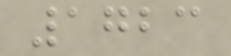1723
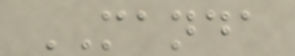MANDA
